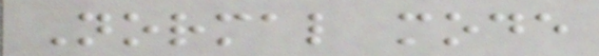Normal mode
